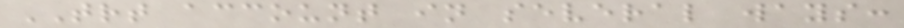TRT account in several ways:
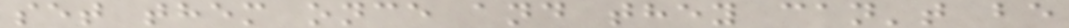set them once and they can't be
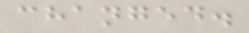changed.
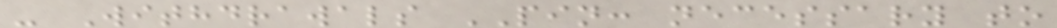- Withdrawals PIN: necessary to
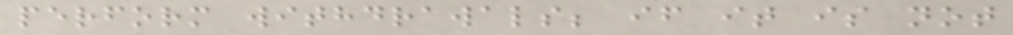perform withdrawals; if it is not
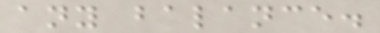any balance.
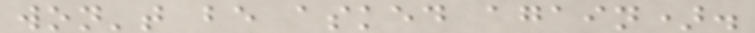won't be asked again).
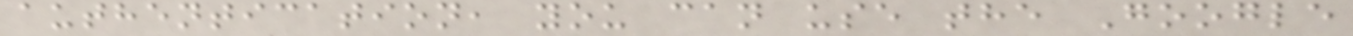authentication, you can use the Google
